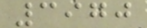3970
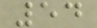54
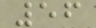56
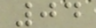04
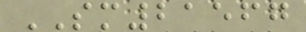SM21567
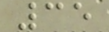35
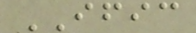IFIC
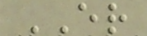ER
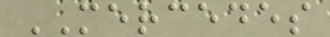MERCEDES
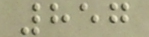857
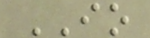IO
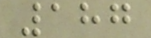187
